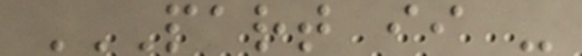PART II -
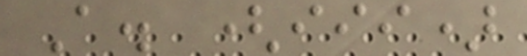A. (iii)
